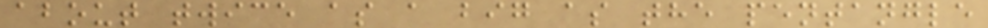about twice as a big as the pentangle
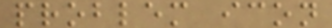problem icon
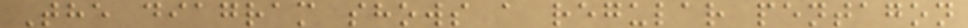The diagram shows a regular pentagon
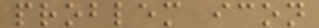problem icon
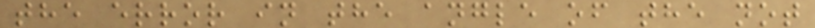the error in the angle of the not
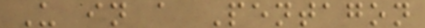U in a Pentagon
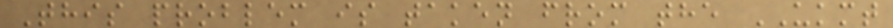This problem is taken from the UKMT
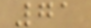71
